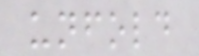unfold
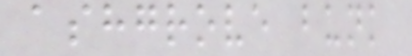ashgrove bunk
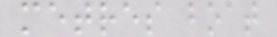metres boat
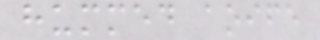hummed aoife
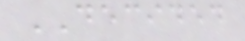DECIDED
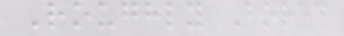Roughly Bored
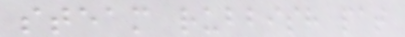steam rubbish pat
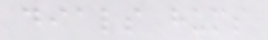dials hums
